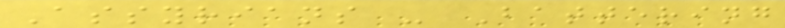Assyrians - Battering
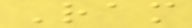Ram
